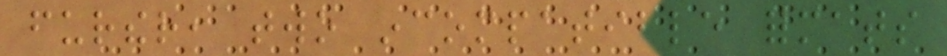further, two incompatible formats
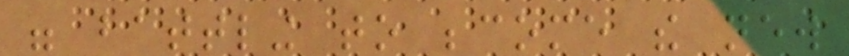were battling to become the new
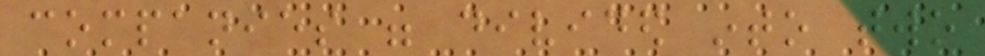companies were divided into two
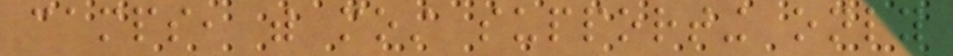camps, with most supporting only
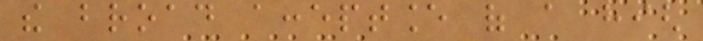the broad acceptance of a high
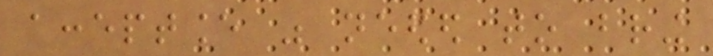acceptance was needed to bring
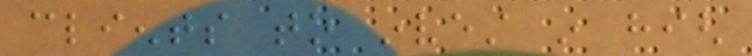clients to invest in high
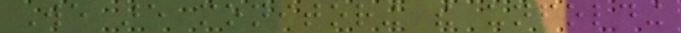We are monitoring the unfolding
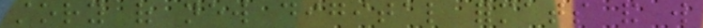story of new digital formats and will
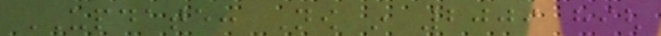UPDATE: Now in 2009 high
